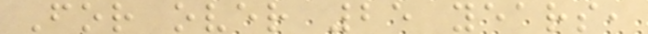For over 25 years,
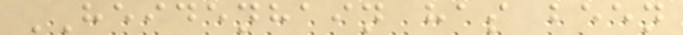HEIDENHAIN has been
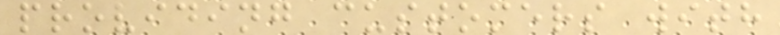providing customers with
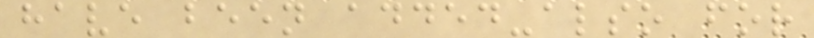have been added-also for
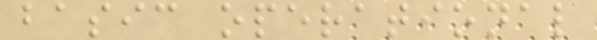basic operational
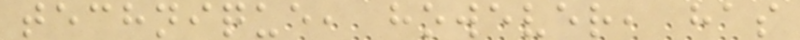technique, however, has
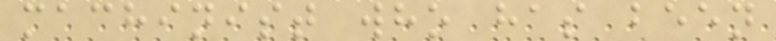machinist who has been
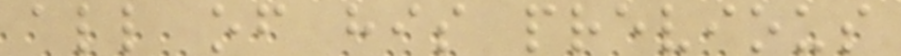all of his previous
